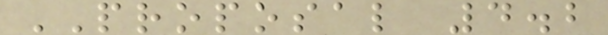PROPOSAL 4.2
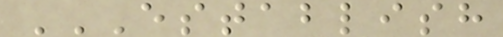ESTABLISH
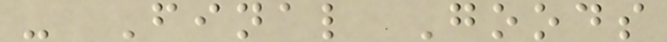- Final Goods
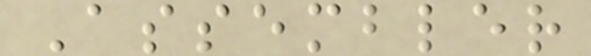Assembler
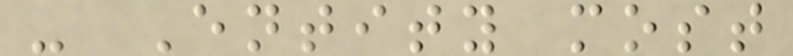- Entity most
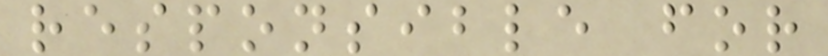responsible for
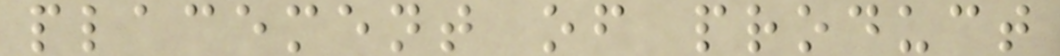placement of product
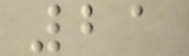21
